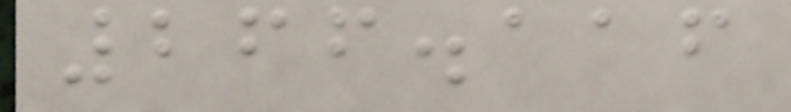266.116
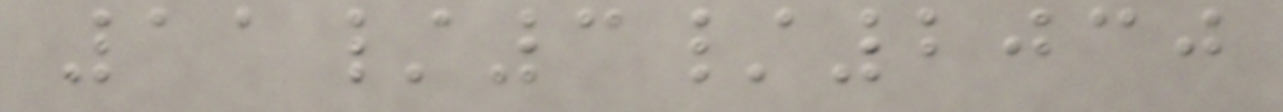11/3/2030
